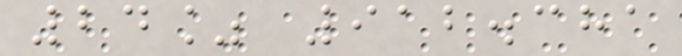24% 912.381
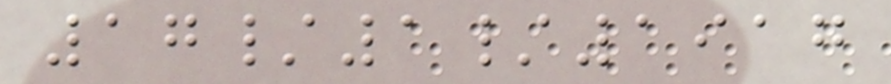17/1/1917
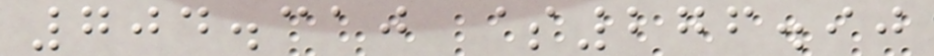704.310 $276.90
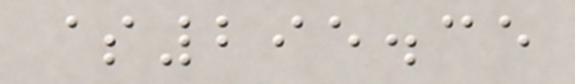$295.35
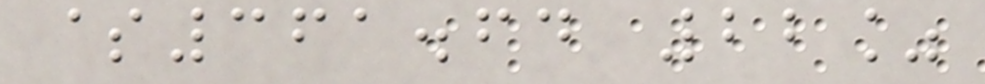$361.64 22%
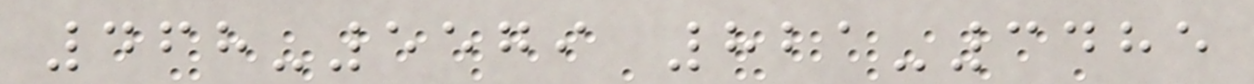468-5579 821-3485
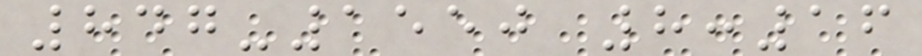847-1550 8:16
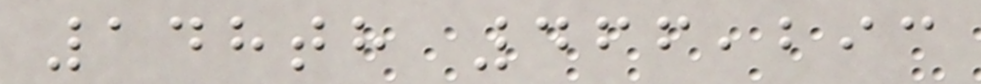148th 466,293
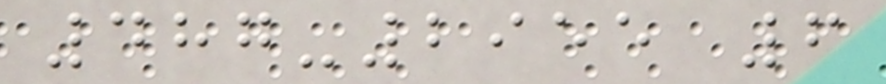487-2955 6
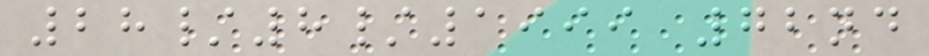28/8/1999 72nd
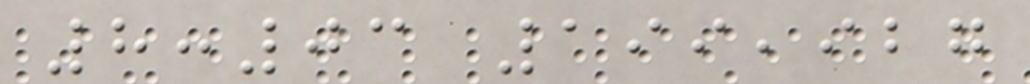8:03 199,927
